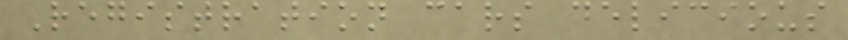Registration cars delicious
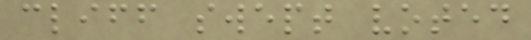cliff swept voted
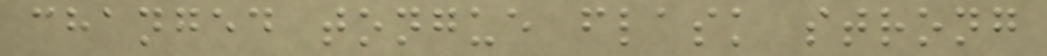changed tongue flask strong
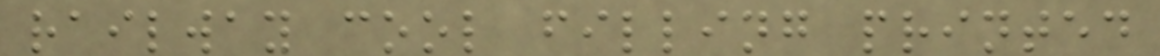railway cool filling printed
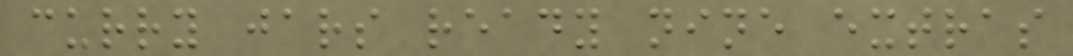curry jars ready nine extras
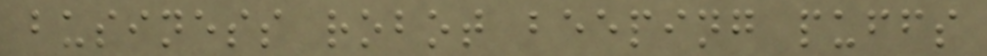business robot beeping puffs
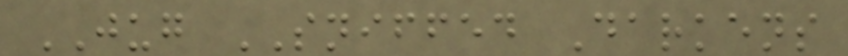JUG SNIFFED Darkens
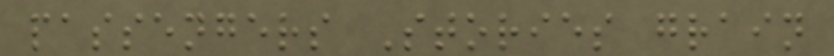passengers Stories grain
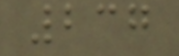237
